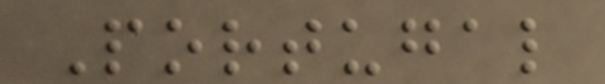Portugal
